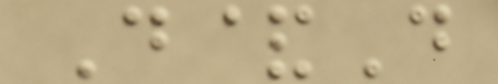D&D
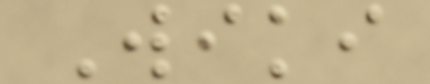Wiki
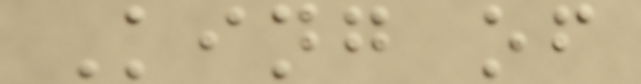King of
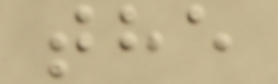the
